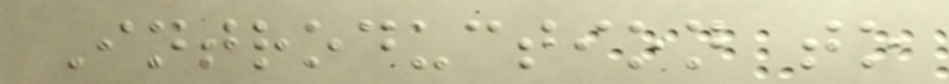Introduction to
